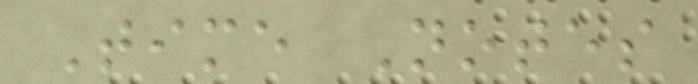Time Notes
